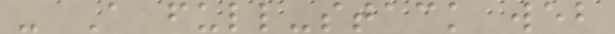- A full-stack web
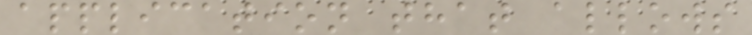application that allows
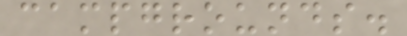campgrounds.
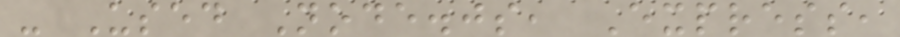- Used Node.js, Express,
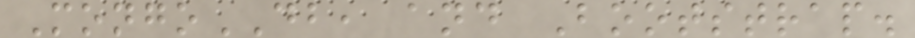MongoDB, and Bootstrap.
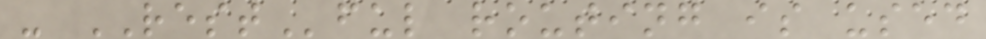- RESTful routing is used
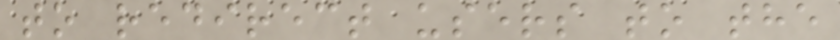to redirect users to the
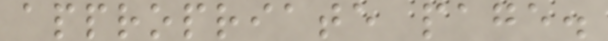appropriate page.
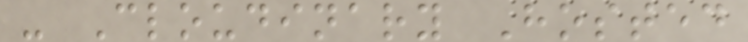- Cloudinary Hosted
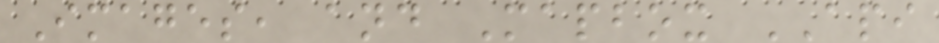Images, and Mapbox API
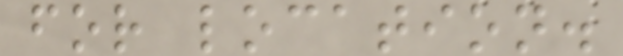for location.
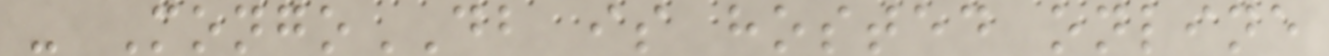- MongoDB is hosted online
